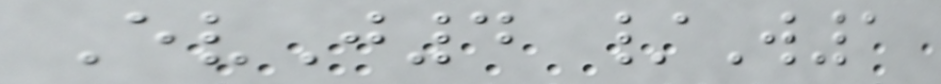EvJ4 /W1
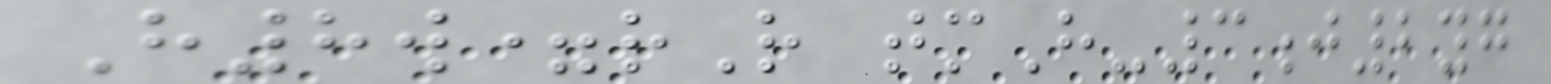H8w=rR tmH-3j2yg
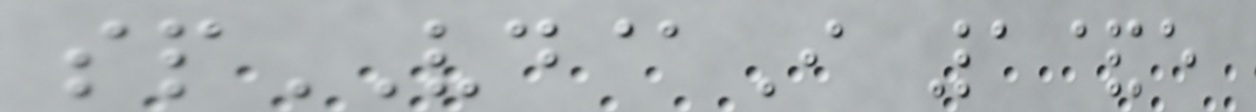spVD@I 1&e
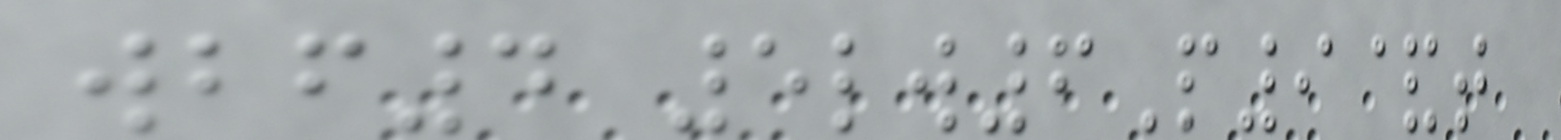wbf4 5lw6P9&t
